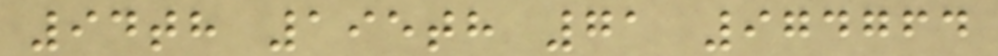94th 195th 71 974764
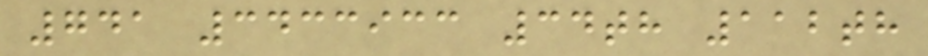741 3433933 34th 112th
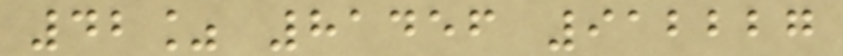42% 81456 912227
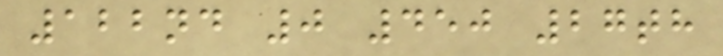122nd 0 450 27th
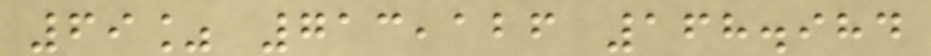69% 713,126 168.984
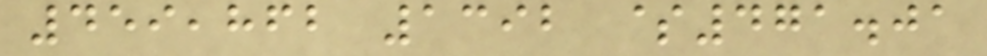459,862 1392 $471.01
